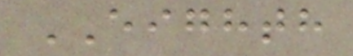EIGHTH
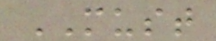MUST
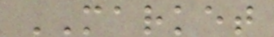MARKET
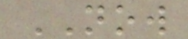NOW
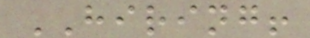HIRING!
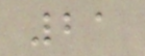21
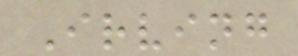Irving
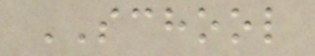SCHOOL
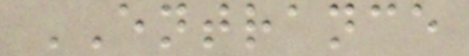ENTRANCE
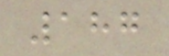187
